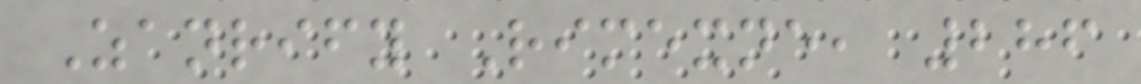Zanrify Rimexne, 286
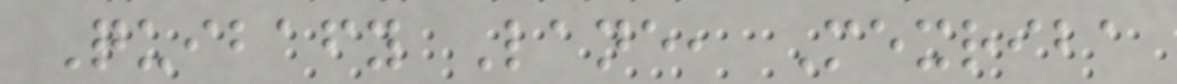Quibafy Lane, Mexriba
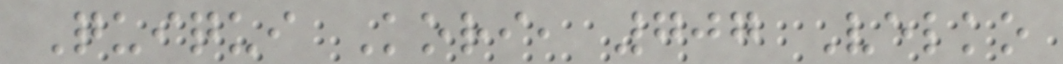Quiqui Kori, 707 Velko
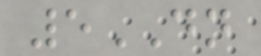5DN
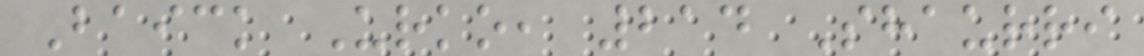Baick Urko, 214 Shaurri
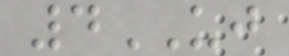4UJ
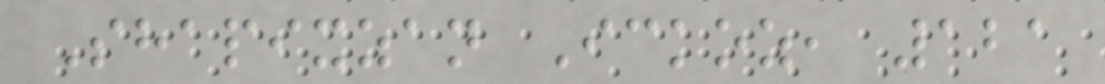Shapixzan Ickoz, 121
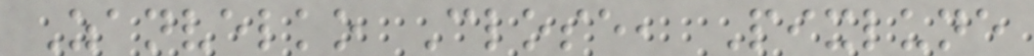Zanvelko Close, Pixlune
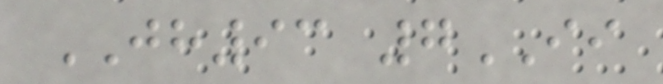JH93 7II
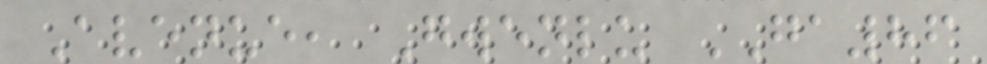Avenue, Gwenlu GA86
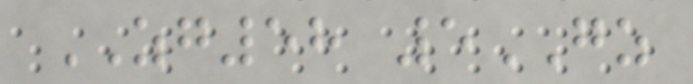ZG58 5GZ
